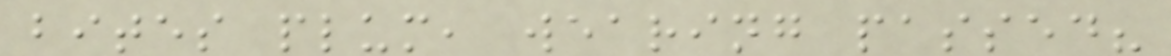bites plum, wearing passed?
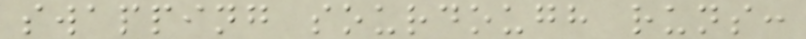swapping sourdough runs:
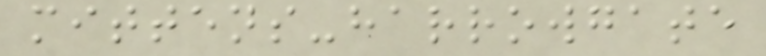mittens-harrowgate
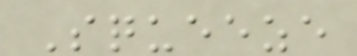Squeeze
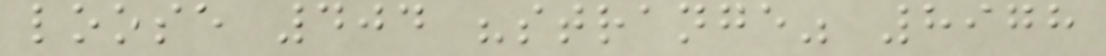loose 404 "strange" 8978
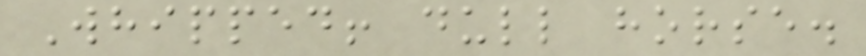Whipped! dull horse.
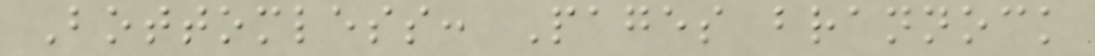Bottomless: Pages brannock
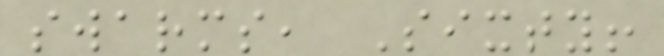swarms, Sixty!
